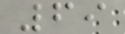69
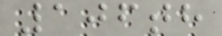106th
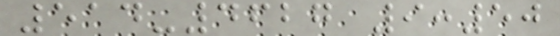514-4627 9:50
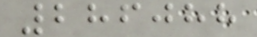286088
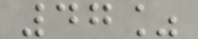47%
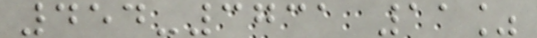454-3731 11%
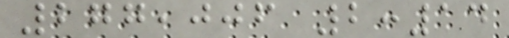277,006 2:14
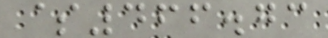$466.73
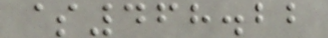$468.22
